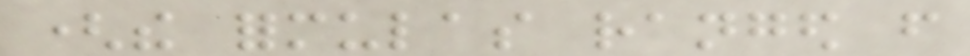(the formulas ranged from
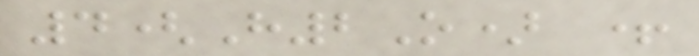4(H2O) +
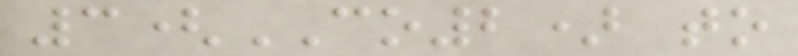3(CO2) to
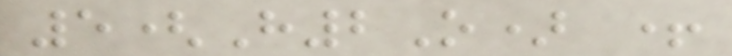5(H2O) +
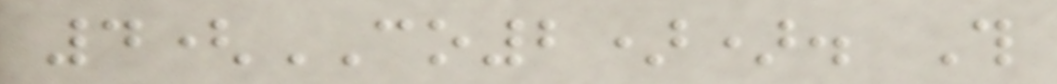4(CO2)). This
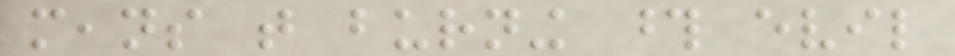means that burning those evil
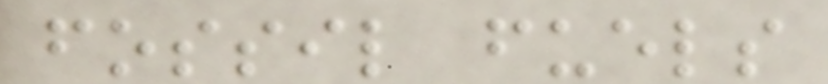fossil fuels
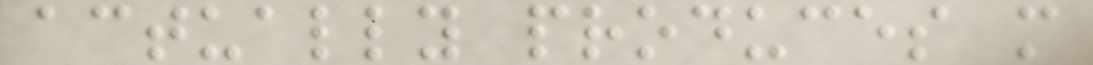actually produces more
